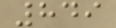849
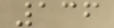136
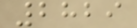2829
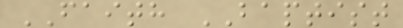FAITH BAPTIST
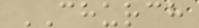CHURCH
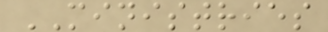MINISTRIES
